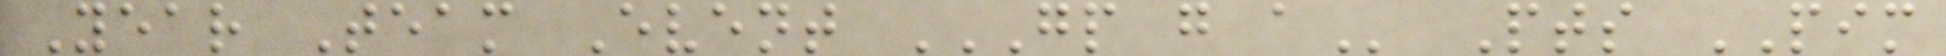Year Team Event GP G A Pts PIM
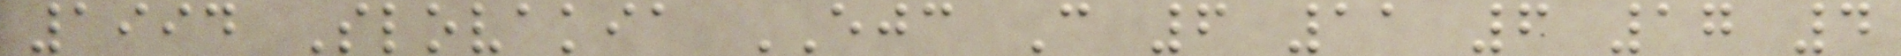1994 Slovakia EJC C 6 11 6 17 4
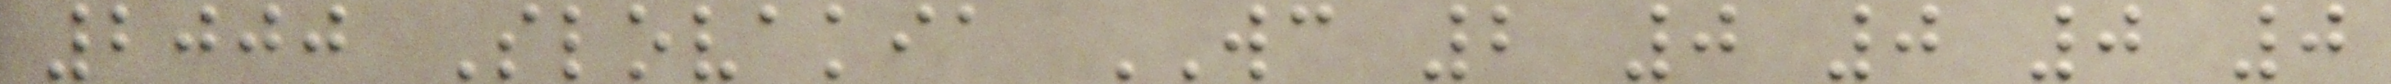2000 Slovakia WC 2 0 0 0 0
